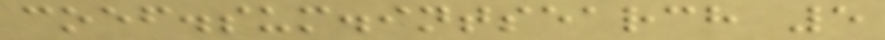coef.sum.intsearch 5
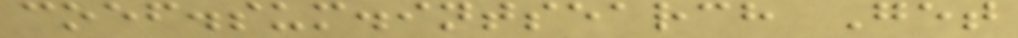coef.sum.intsearch Get
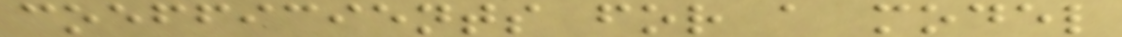coefficients for a model
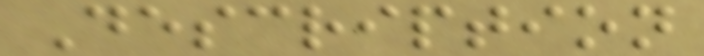Description
